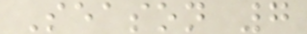Season 7
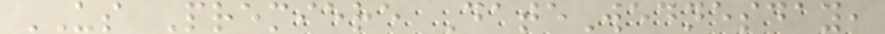US Premiere DateWednesday,
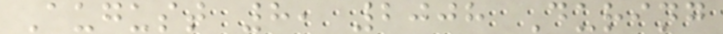August 8, 2008 During
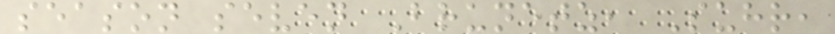season seven Brunetz, Suhr,
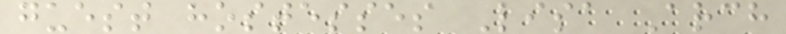guest hostesses Lisa Arch
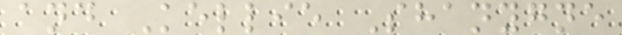and Kellie Shanygne
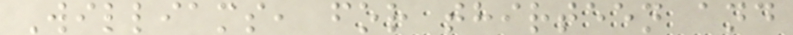Williams, for thirteen and
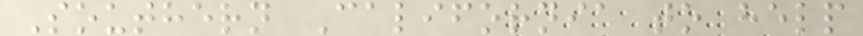Southern California to help
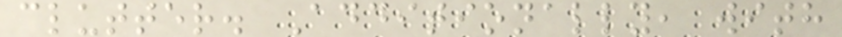clutter. Additionally, with
